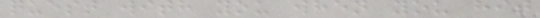quest with you when you hit
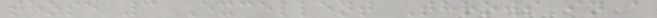those 3 Excellent Throws in a
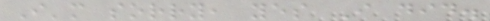I'm sorry, yes I did.
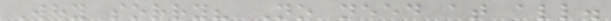Why sorry? No need at all.
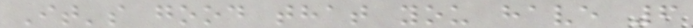It's good that you have 6
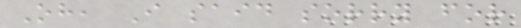Oh, I said sorry for
